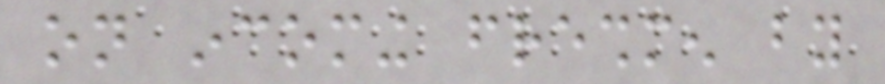on incoming freshmen by
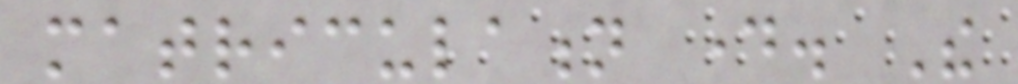matriculation day. The
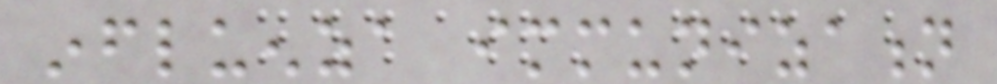influenza immunization
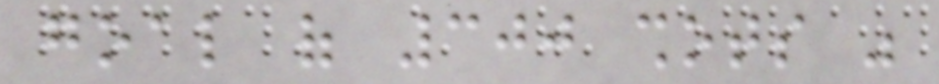goal of 300 shots was
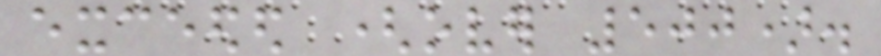exceeded (over 500).
